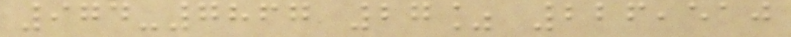974-7867 27% 226,510
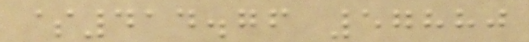$414.76 57880
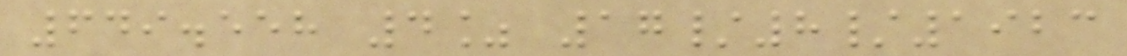649.558 4% 17/8/1923
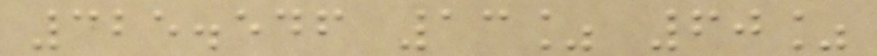325.546 13% 60%
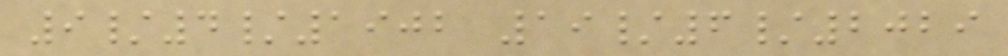9/4/1902 19/6/2029
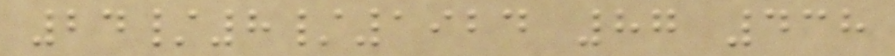24/8/1924 87 438
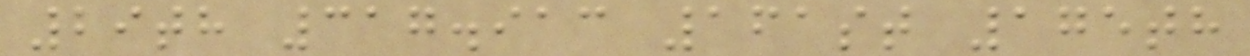29th 317.913 161st 175th
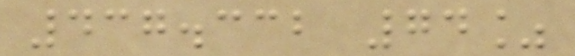437.332 74%
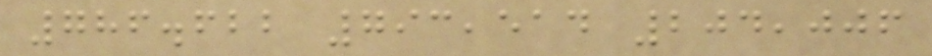786.622 793,514 204,006
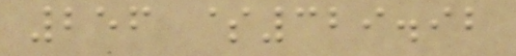256 $329.92
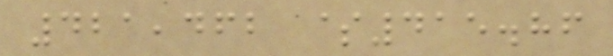421,462 $415.86
